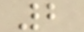2
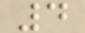4
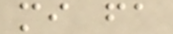mi fa
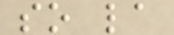so la
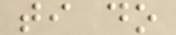ti do
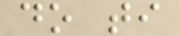do ti
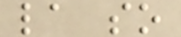la so
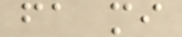fa mi
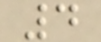4
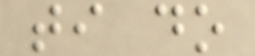ti do
